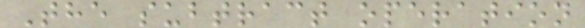The subtract operation
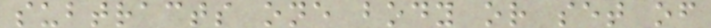subtracts one body or set of
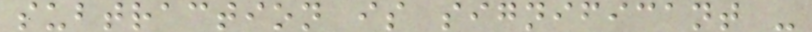subtraction is significant -
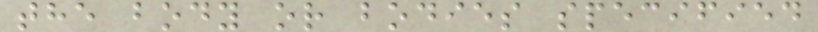the body or bodies specified
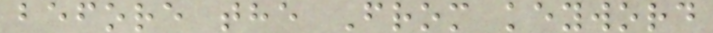before the From keyword
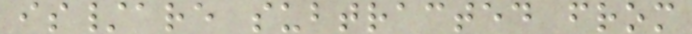is/are subtracted from
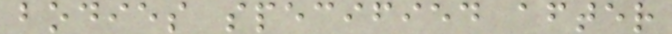bodies specified after
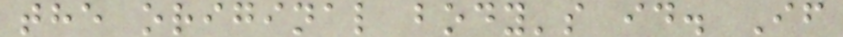the original body's id. If
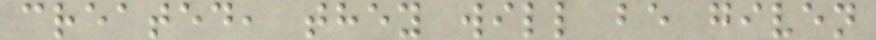created, they will be given
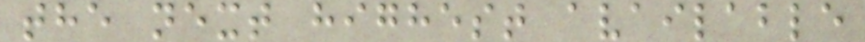the next highest available
